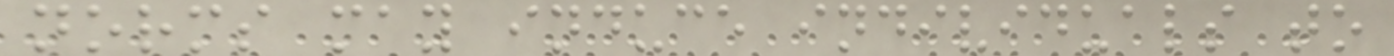norms may induce individuals to
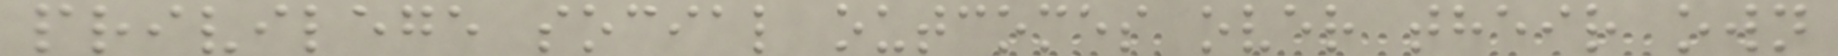privilege social outcomes over their own
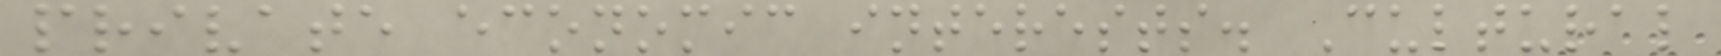private economic interests. Cultural
